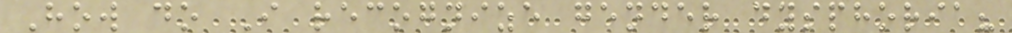How do I recognize gender dysphoria?
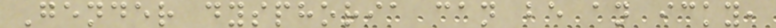Gender dysphoria can be an icky,
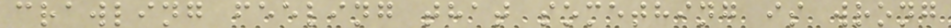crawling feeling that something is wrong
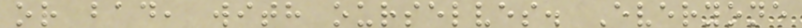or bad, with ourselves. Everyone
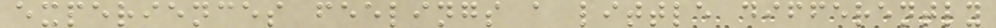experiences feelings a little differently
